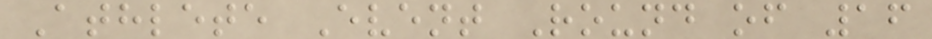Athlete Event Round of 16
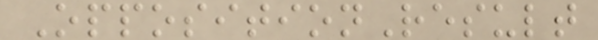OppositionResult
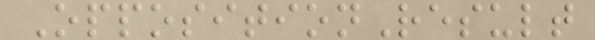OppositionResult
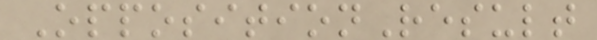OppositionResult
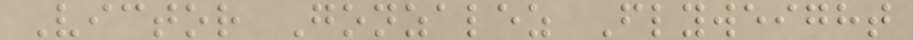Victor Gonzalez Flyweight
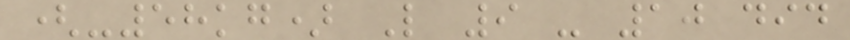(-58kg) L 9 - 10 did
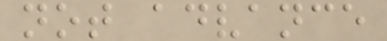not advance
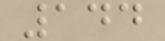144
